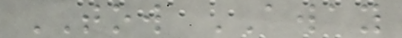TOW AWAY
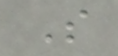S
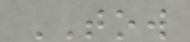TOW
